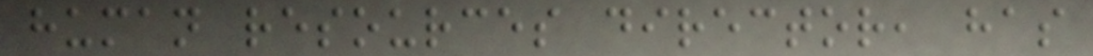human resources director, has
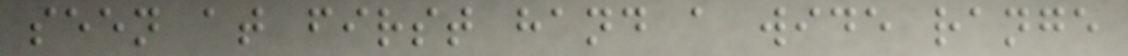seen at first hand a wide range
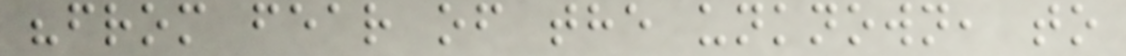"from fear of the unknown, to
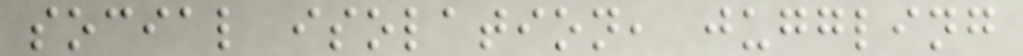social isolation, juggling
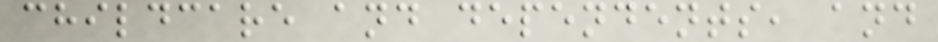childcare and dependents, and
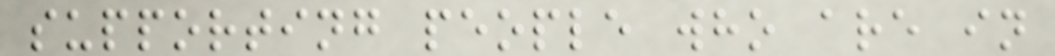supporting people who are in
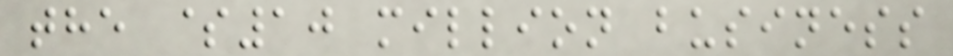the $10 million business
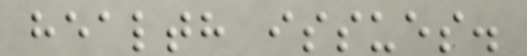health issues.
